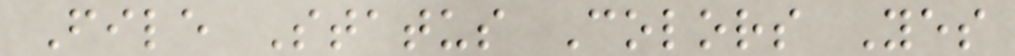File Status Colors Yes
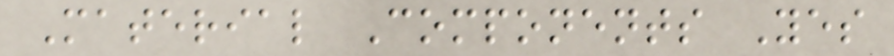Material Components Yes
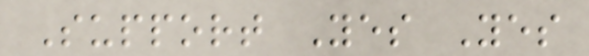Support Yes Yes
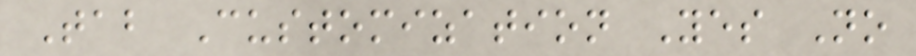Tab Customization Yes No
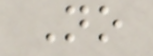No
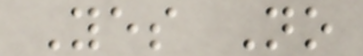Yes No
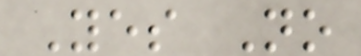Yes No
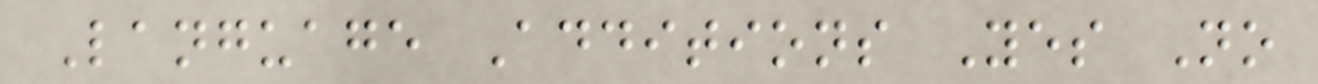Language Additions Yes No
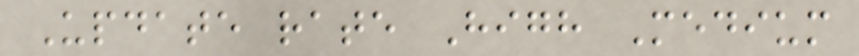Update rate High Medium
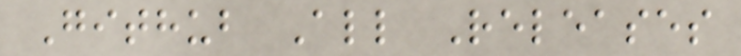Github All Releases
